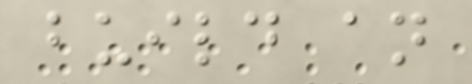build an
